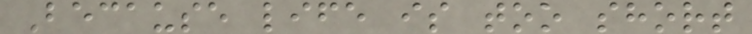Because life is too short
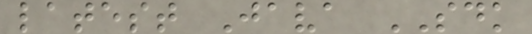latest Java SDK
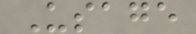Usage
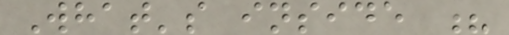What's inside ?
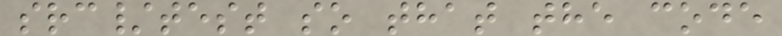src/test so that the code
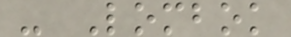- Lombok
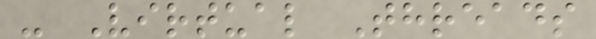- Virtual Threads
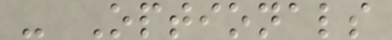- Optionals
